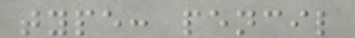type: pencil
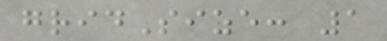gridSize: 1
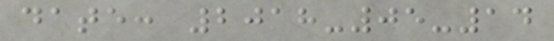date: 2018-05-14
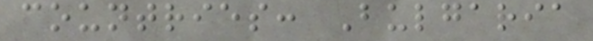countries: Bulgaria
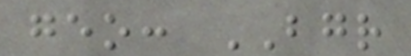geo: BGR
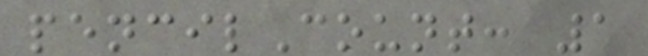pencilCount: 1
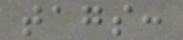tags:
